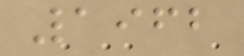1962
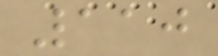110
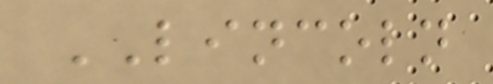LINCOLN
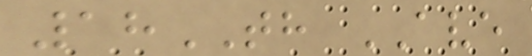18TH AVE
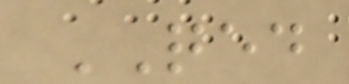QED
